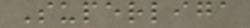Superliga
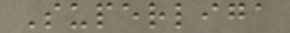Superliga
